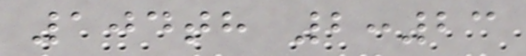104th 2:23
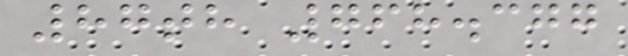87th 768.377
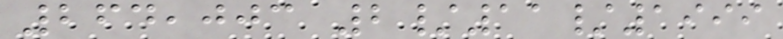264,003 2/11/1999
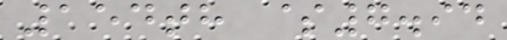154th $7.94
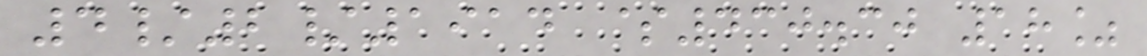4/2/1914 $430.30 18%
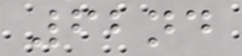62nd
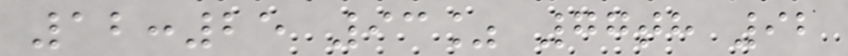12:25 93% 77th 92
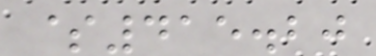$415.20
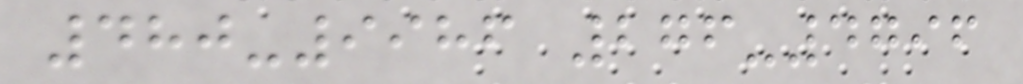480-9986 276-4796
